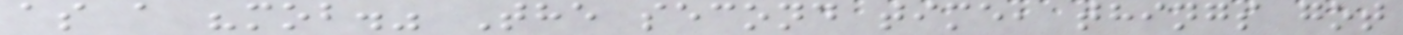as a "mob." The second time, things got
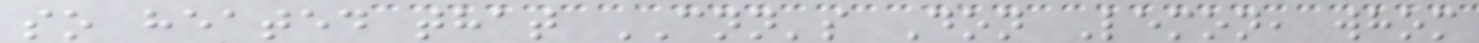so heated that CNN's Don Lemon, whom
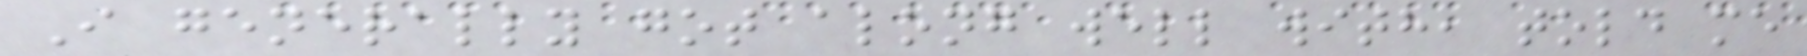I generally got along well with, told me
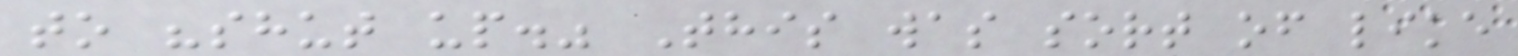to "shut up." This was sort of like
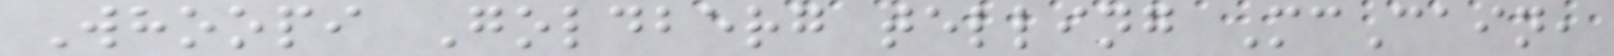Whoopi Goldberg telling McCain,
